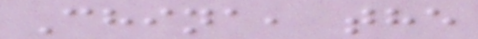China, the
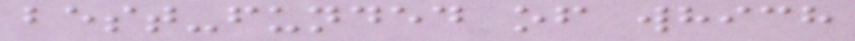best-funded of which
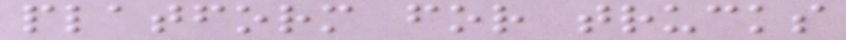platform for trucks
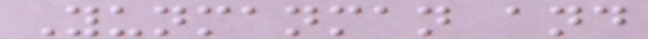Yunmanman and
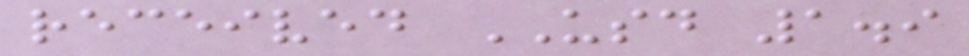received USD 1.9
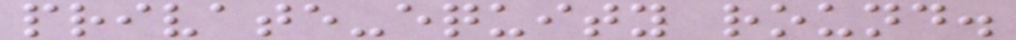private-equity round.
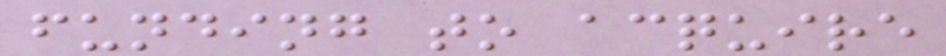funding to acquire
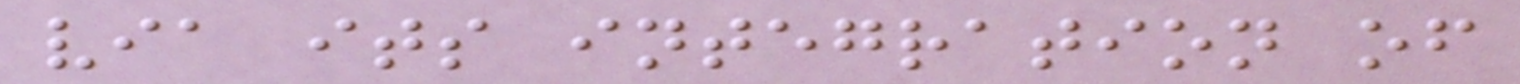via its integration of
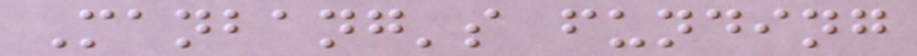Manbang's funding
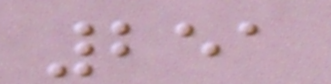251
